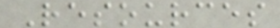Resources
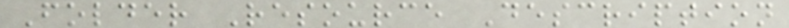Folder Resource Description
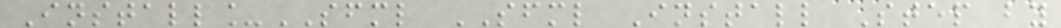Install_SFML SFML Install Step by
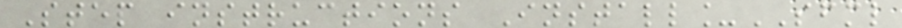Step instructions Install_SFML
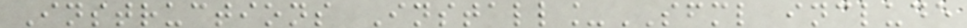Instructions Install_SFML include
